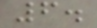6.
